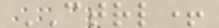CTRL+
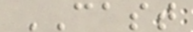CAST
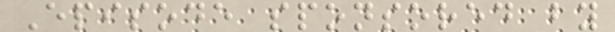Episode sponsored by
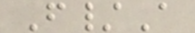F/A
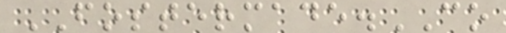FOSTERMADE.CO
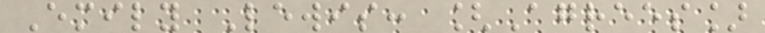Emily Lewis: [Agrees]
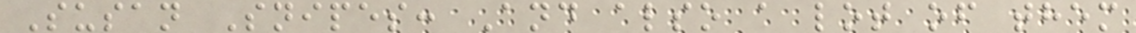Susan Snipes: And also a lot of them
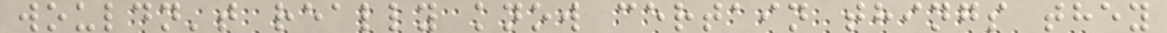wouldn't really know certain things they
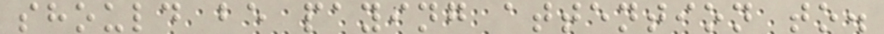should be paying attention to.
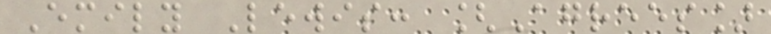Emily Lewis: [Agrees]
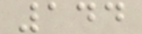144
